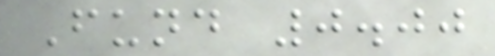Fund 0.00
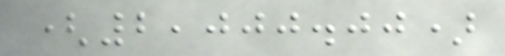(2,000.00)
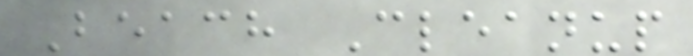Beach Cleanup
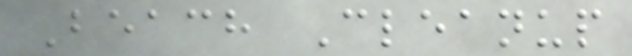Beach Cleanup
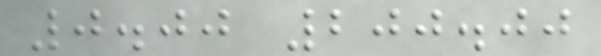0.00 200.00
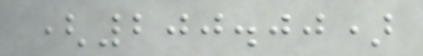(200.00)
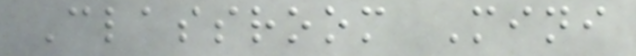Classroom Mini
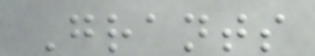Grants
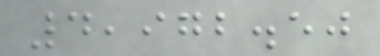4,972.50
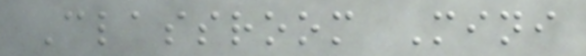Classroom Mini
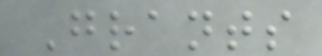Grants
